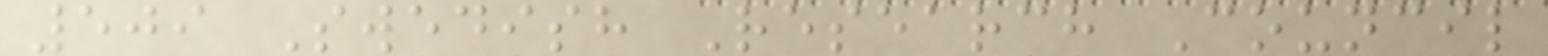509 Swedish Research Council
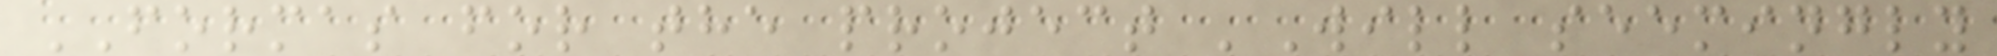FORMAS for the project 'Will seemingly
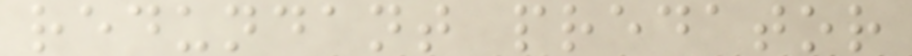redundant predator
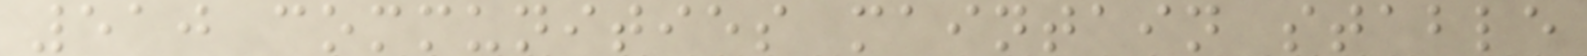510 communities maintain stable
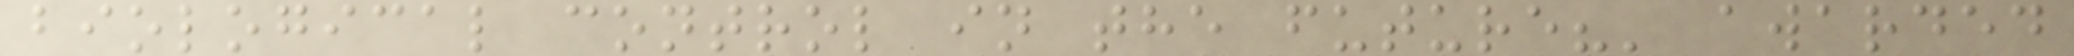biological control in the future?' awarded
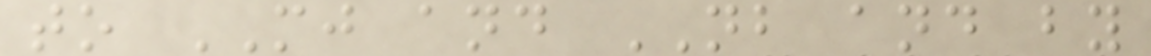to MJ and NB and by
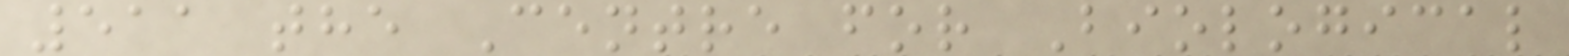511 the Centre for Biological
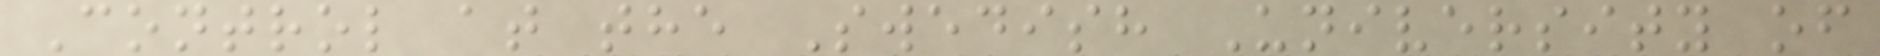Control at the Swedish University of
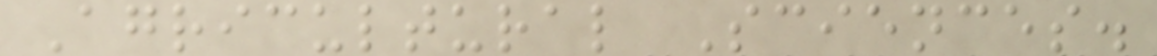Agricultural Sciences.
